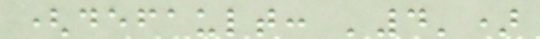(default: '4')
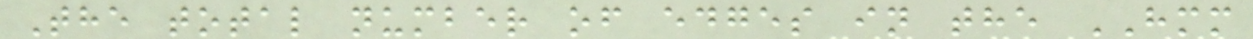The total number of edges in the HMM
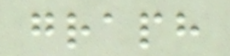graph
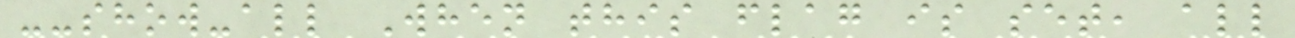--show-all When this flag is set, all
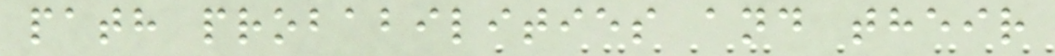path probabilities and their
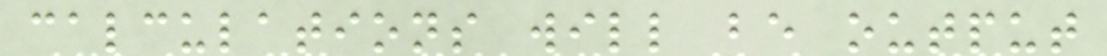calculations will be output
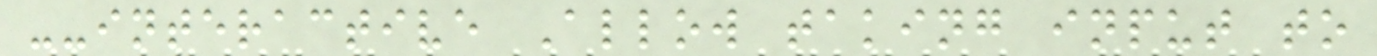--interactive Allow taking input to
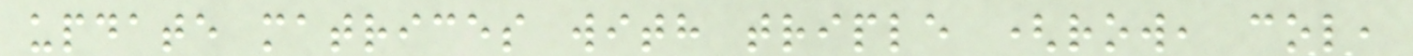update matrices with triple (row, col,
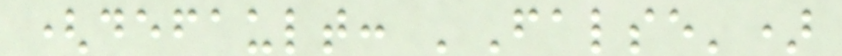(default: 'False')
